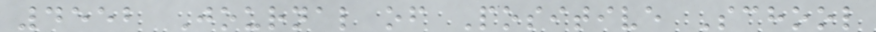4552 Journal of Positive School
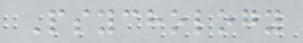Psychology
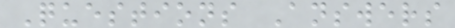Questions Answers
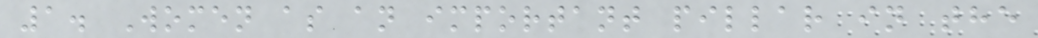1. Women as an important pillar in the
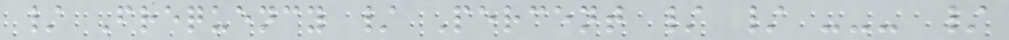/ Frequency / Percent / / --- /
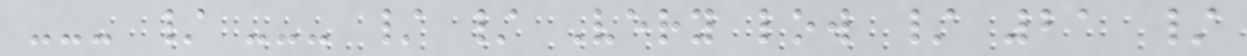--- / --- / / Very low / 21 /
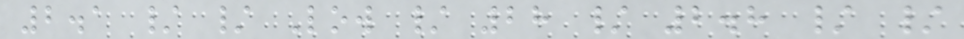2.1 / / Low / 28 / 2.8 / /
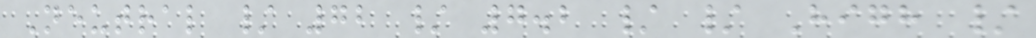Neutral / 72 / 7.2 / / High /
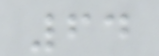64
